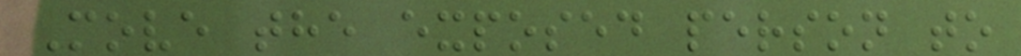Move the exposed person to
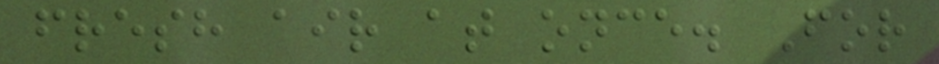fresh air at once. For
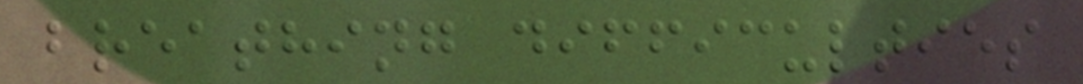breathing difficulties
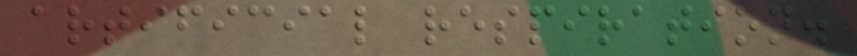artificial respiration.
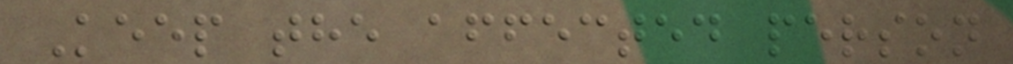Keep the affected person
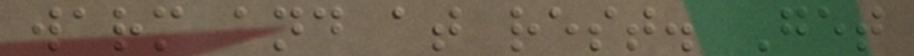warm and at rest. Get
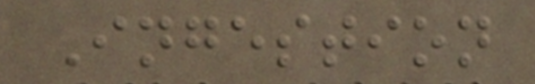Ingestion
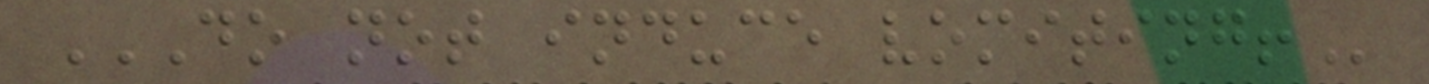DO NOT INDUCE VOMITING!
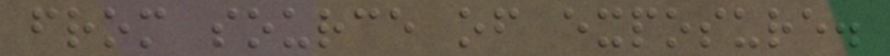from source of exposure.
